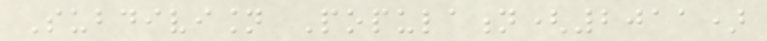Subdivision Population(2011)
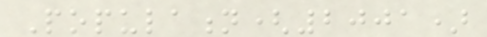Population(2001)
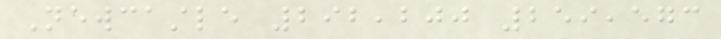Newcastle 292,200 259,573
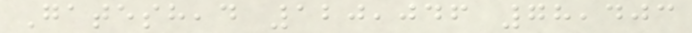Gateshead 120,046 78,403
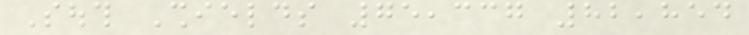South Shields 75,337 82,854
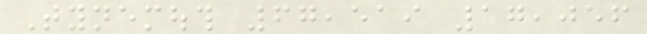Tynemouth 67,519 17,056
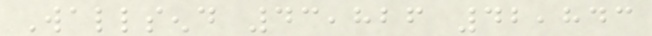Wallsend 43,826 42,843
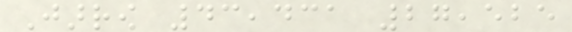Jarrow 43,431 27,525
